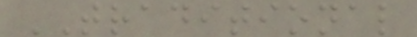TRADITIONAL
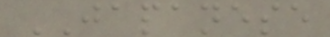JAPANESE
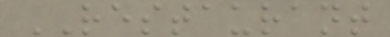RESTAURANT
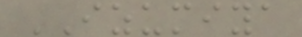IZUMIYA
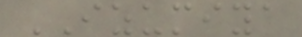IZUMIYA
